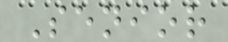Senior
